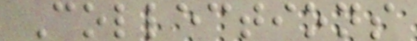Collections
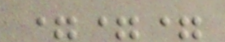===
